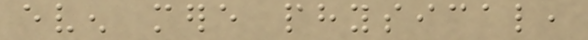even mere physical,
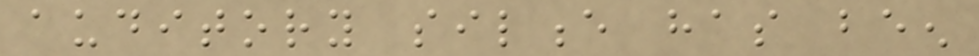auditory silence has been
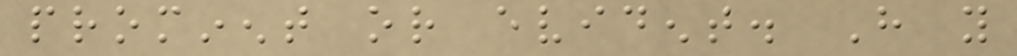prominent or evident. Have you
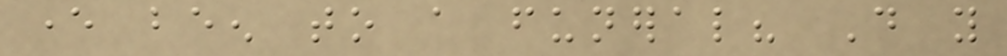ever been to a funeral? Do you
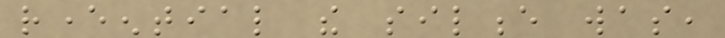reverential the silence was,
